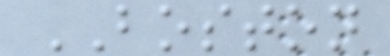BOSTON
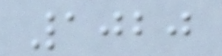1020
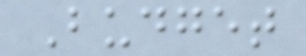Budget
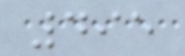495
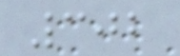302
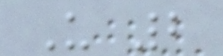U 2
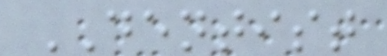DENTIST
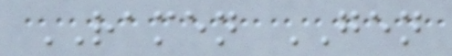RAMEN GEN
